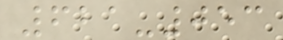621-053
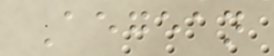Aegean
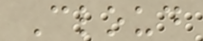Cloud
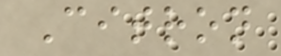Citron
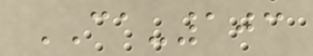CA-103
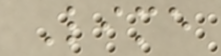Lime
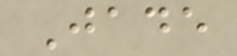Jade
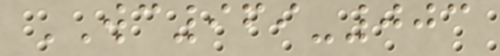WC969-003
